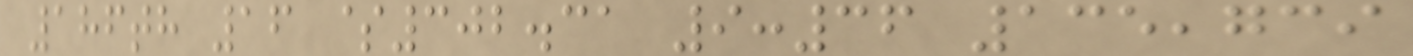186th 16 $302.31 9:36 135,739
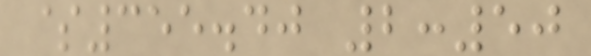$355.40 2:50
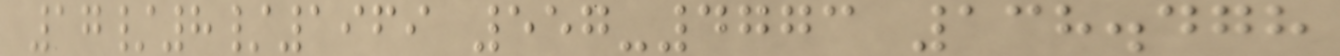17/8/1969 557-4773 138.478
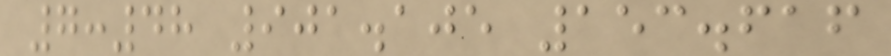7:48 901.105 153.616
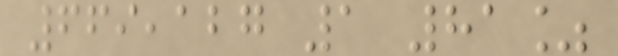669,127 1 81%
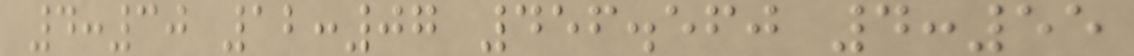4:30 12:07 456.560 4:55
